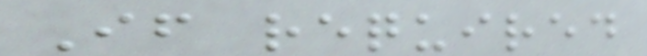If required
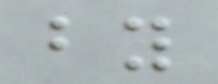by
